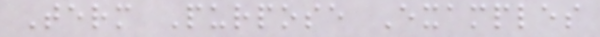Term Purpose Examples
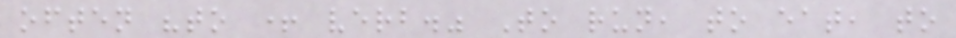often "to + verb." To run, to eat, to
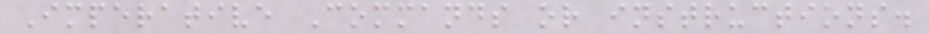Imperative Commands or instructions.
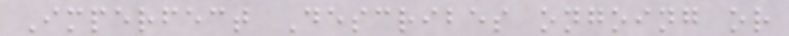Imperfect Describes ongoing or
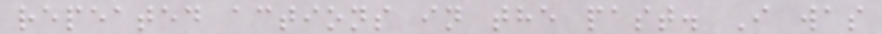repeated actions in the past. I was
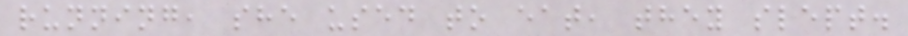running, she used to eat, they slept.
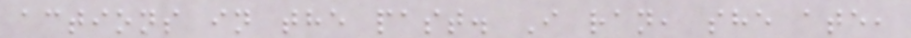actions in the past. I ran, she ate,
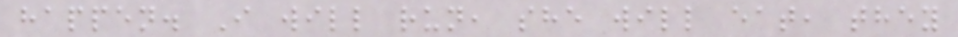happen. I will run, she will eat, they
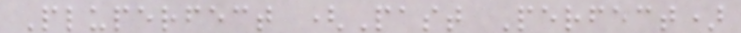Pluperfect (Past Perfect)
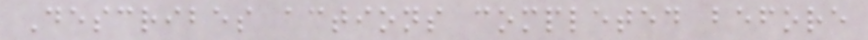Describes actions completed before
